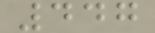447
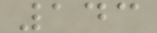143
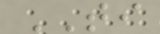TI
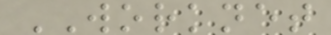WORKNET
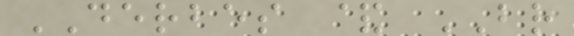DERBES & BR
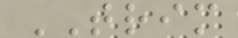TRIM
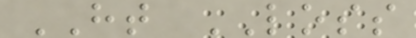HT LOSS
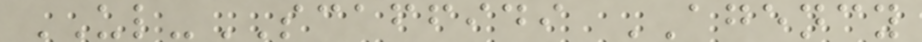UL-SCAFFIDI AGENCY
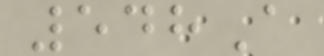548A
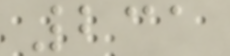231
